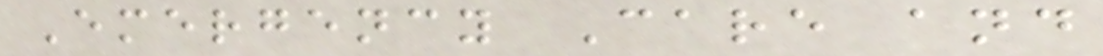Emergency Care and
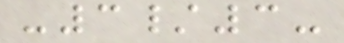-3/3-
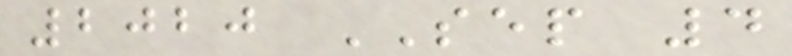2020 SEP 4
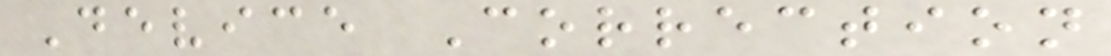Device Correction
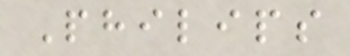Philips
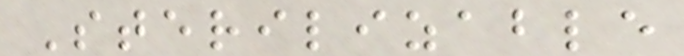Sterilizable
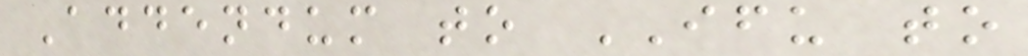Addendum to IFU to
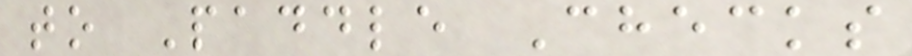to Paddle Checks
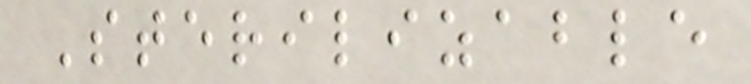Sterilizable
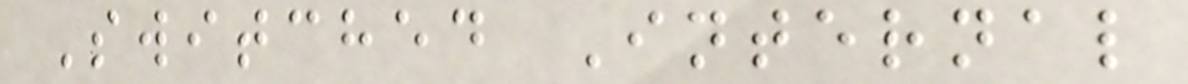Switched Internal
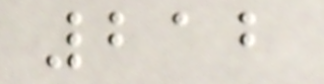212
